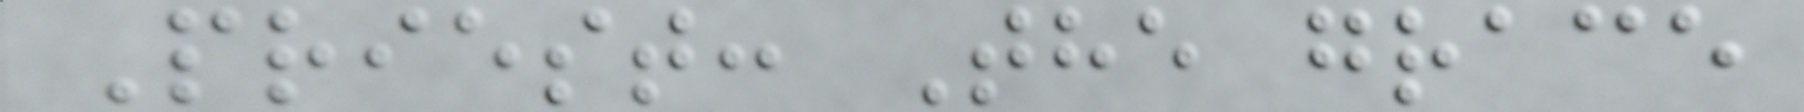Priest: The grace
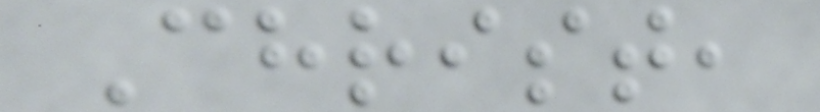Christ,
